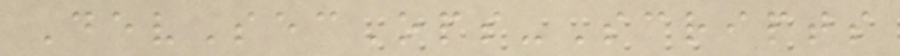DevSecOps-Scripts
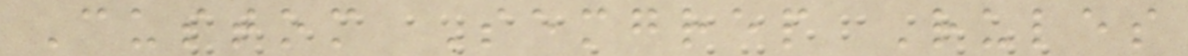Custom Semgrep Rules
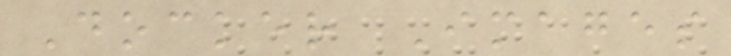Docker Images
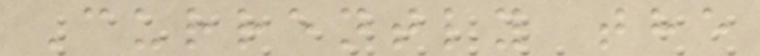Currently the
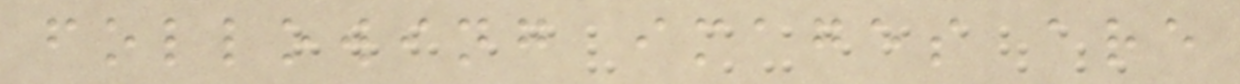following images are
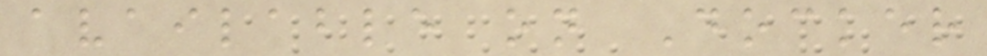available on Docker
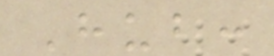Hub:
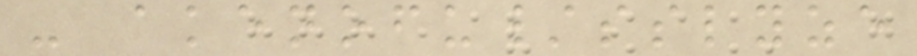- akenofu/sslyze
